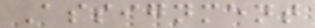Assignment
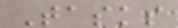Tasks
